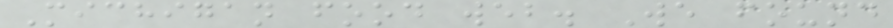Michigan food web. We found
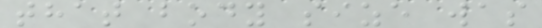that body size was
